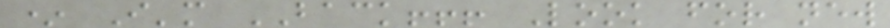* I'm BACK!!! Look for new
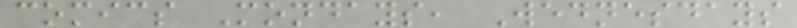comics Mondays, Wednesdays
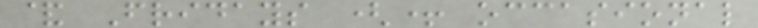& Fridays (+ occasional
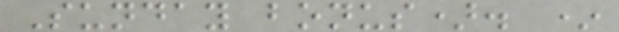Sunday bonus). *
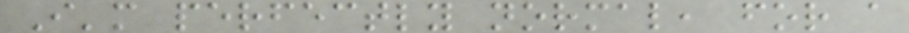I'm perfectly normal, for a
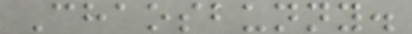Chaosbunny.
